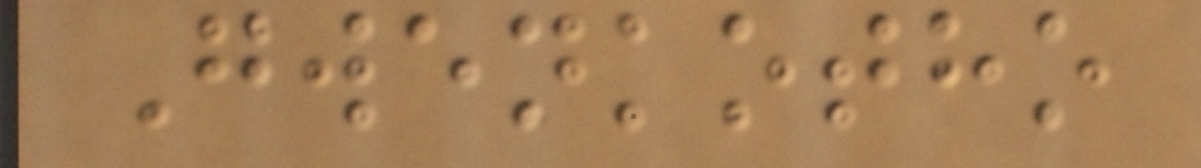Gwenkotho
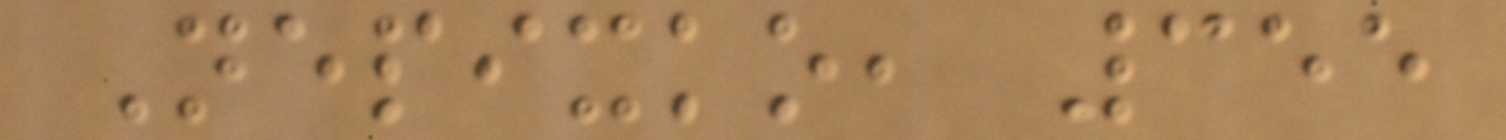Nepixko, 355
